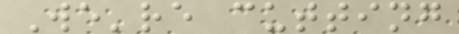We're cutting
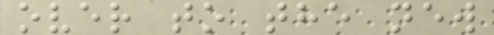over to the new
